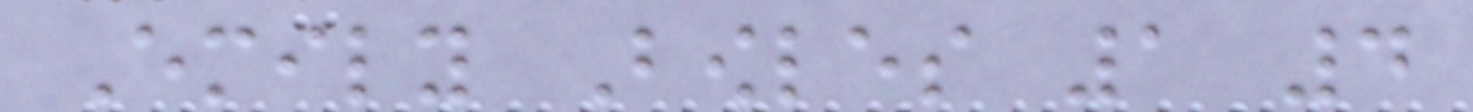Emily Bowles 1 4
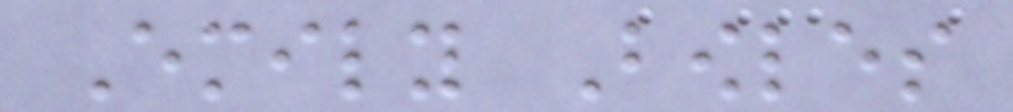Emily Bowles
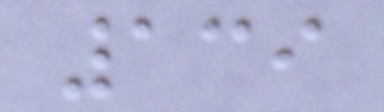139
